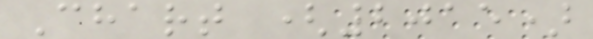Chart (2015)
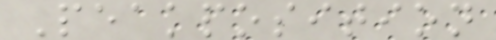Peakposition
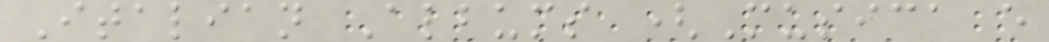Italian Albums (Musica e
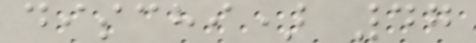dischi) 47
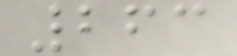263
